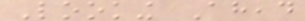Looking Ahead
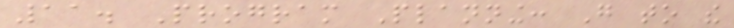11. Program Planning: Go to the
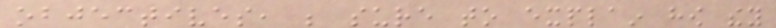objectives, be sure to explain how they
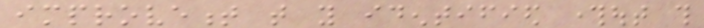improvement that you identified throughout this
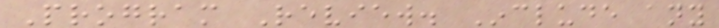Program Review. Include any
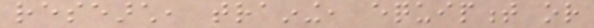research, training, equipment or
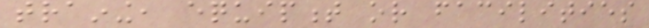training, equipment or facilities
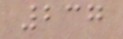237
